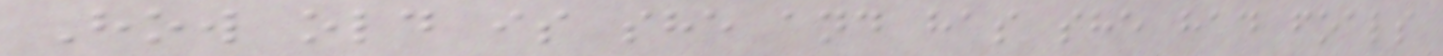How old is she and has she had foals
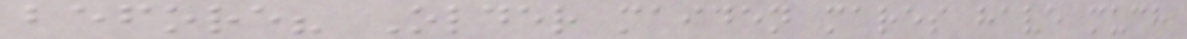before? Older maiden mares have much
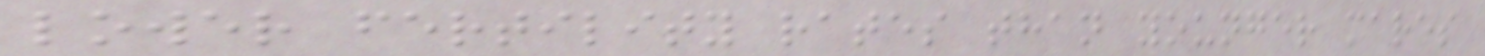lower fertility rates than younger mares
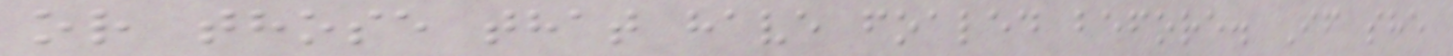or those that have foaled before. If she
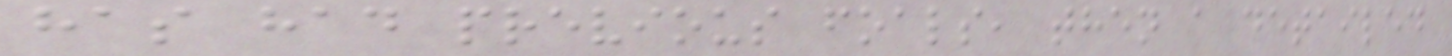has had previous foals, then a detailed
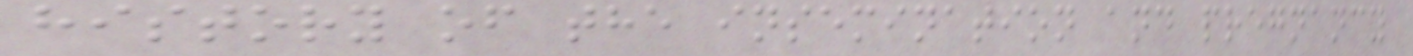history of the insemination and pregnancy
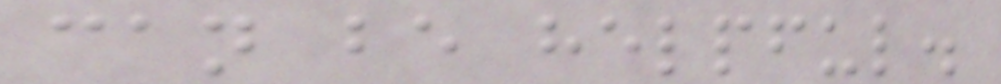can be helpful.
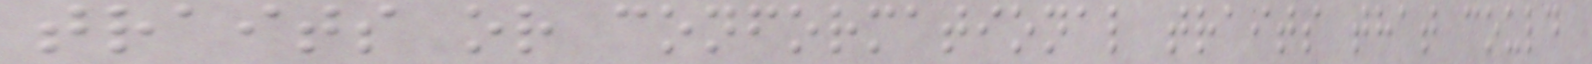traits or conformational traits that could
